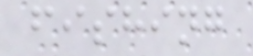fishing
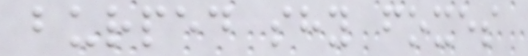burped shy foxes
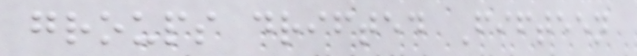groups drifted Fifteen
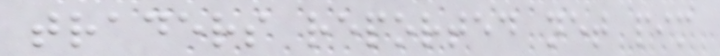traders reported net pim
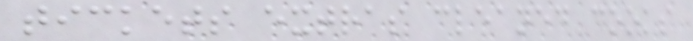tickets extras cleaned cooks
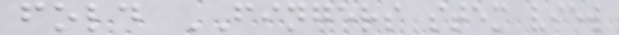fold FINGERS stem view
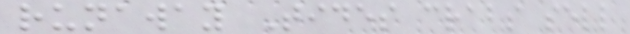runaway Tides crabs sell
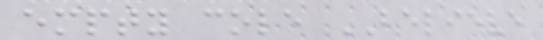empty cole BELIEVE
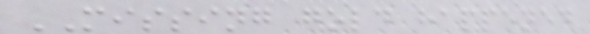MISSING gold happened
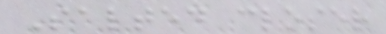Salted closer
